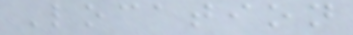Location
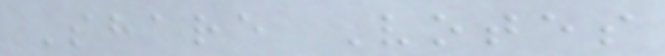Share Votes
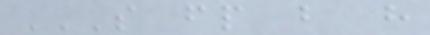S FP B H
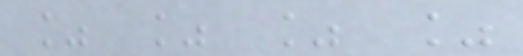% % % %
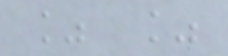% %
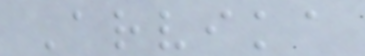Arvika
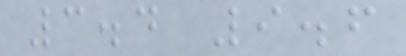3.4 9.6
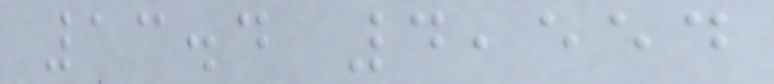13.4 4,554
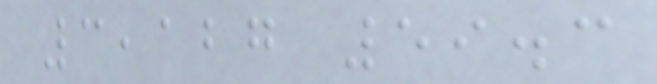3,127 59.3
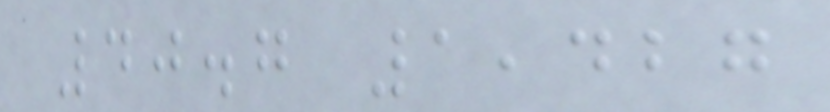40.7 1,427
